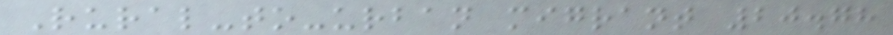Rural-to-urban migrant 20.78
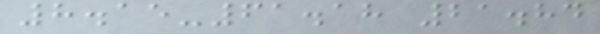8.15-61.18 21.84
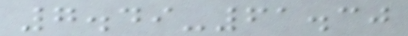7.49-61.30
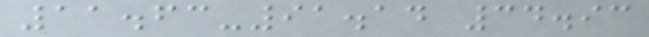11.63-91.14 34.93
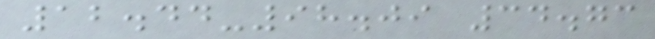12.44-98.09 34.73
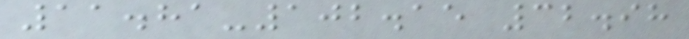11.81-102.15 32.98
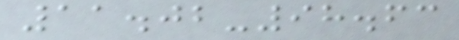11.02-98.63
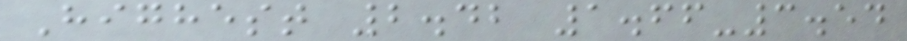Highest 2.42 1.66-3.54
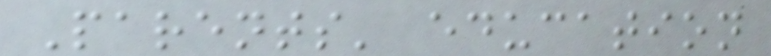Parents' education
